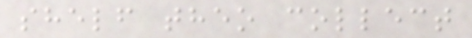shelf theo collect
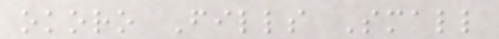okoro Fills Small
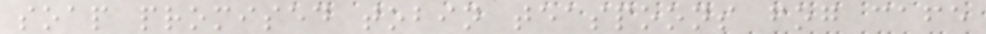soap promised tobin teaspoons fog cafe
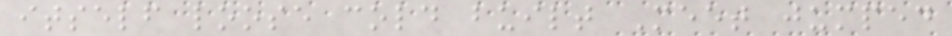itself loose cold built Meet jumped
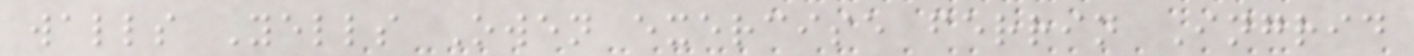walls Yells Owen exercise ferrin Ingrid
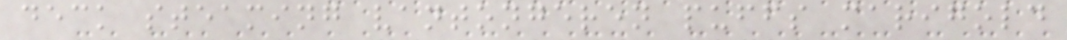deck steaming vantongeren puffs marigold
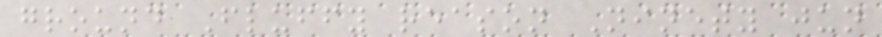ground Fluffy reason Ninety jun
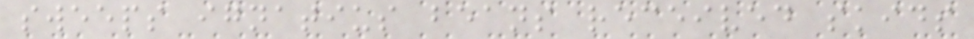sweeps ignatius beans received skids
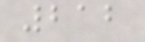212
